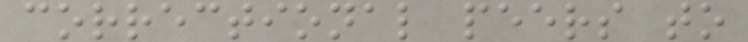correctional peers to
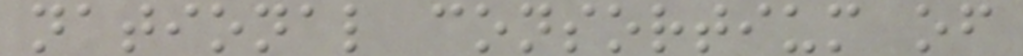national consortium of
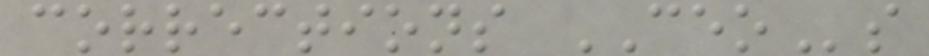corrections CEOs
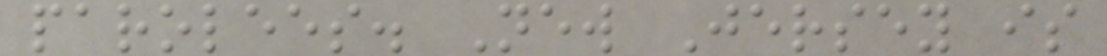parolees. New Jersey is
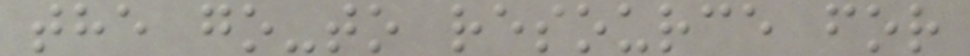the go-to resource for
